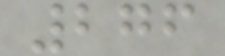276
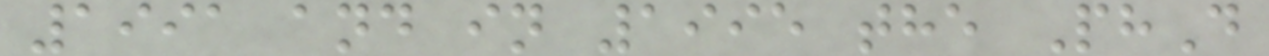1991 and in 1995 the PhD
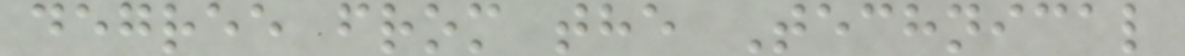degree from the Technical
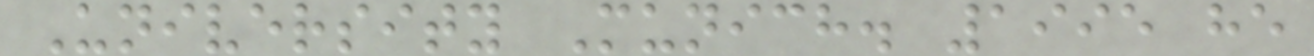University Munich. 1995 he
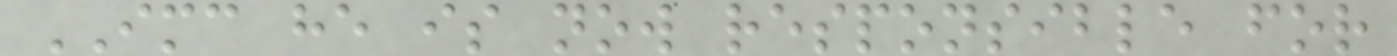IMC he is now responsible for
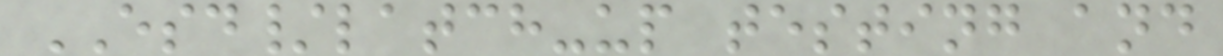ESD/latch-up testing and
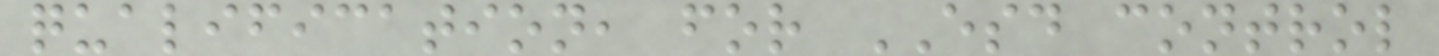qualification, for ESD control
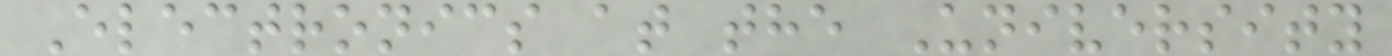Electronics at the University
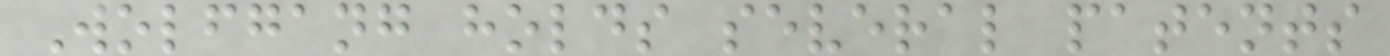Wolfgang holds several patents
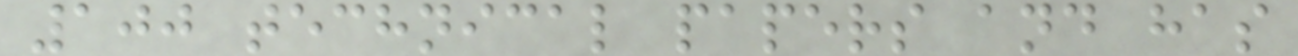100 technical papers and has
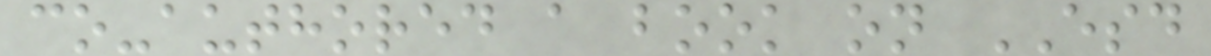co-authored a book on ESD
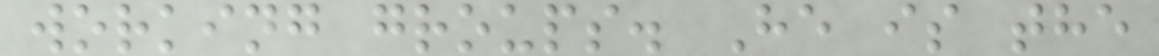working groups. He is the
